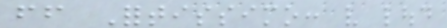ff Fortissimo: very loud
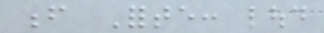f Forte: loud
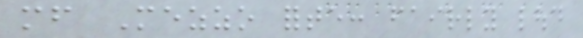mf Mezzo forte: fairly loud
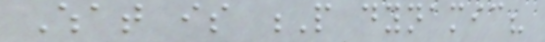What is P dynamic?
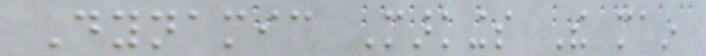Dynamic Markings The main
